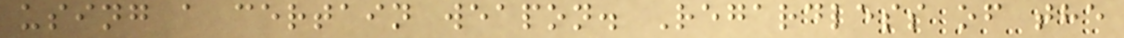using a certain weapon. Regardless of the
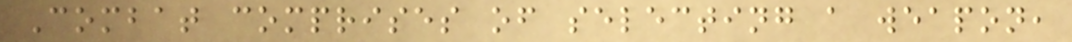Combat comprises of selecting a weapon,
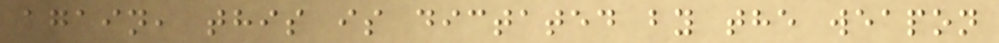again, this is dictated by the weapon
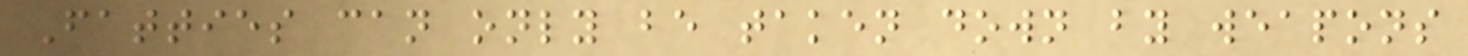Fatties can only be taken down by weapons
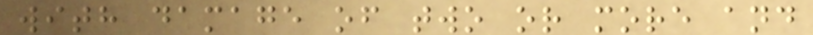with damage of two or more and
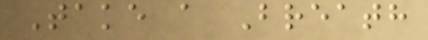Take a Breath
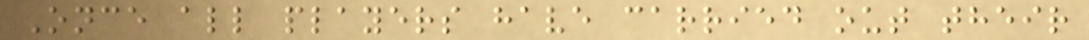Once all players have carried out their
